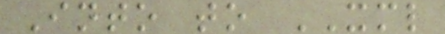Into to XML
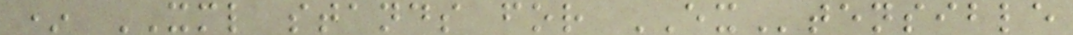* XML stands for EXtensible
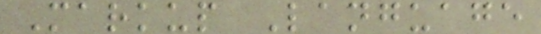Markup Language
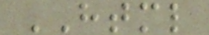HTML
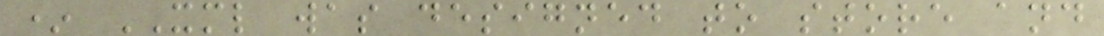* XML was designed to store and
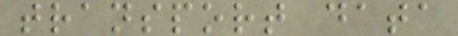transport data
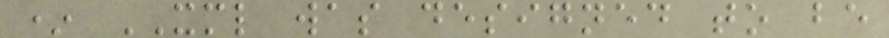* XML was designed to be
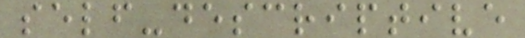self-descriptive
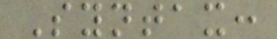Syntax:
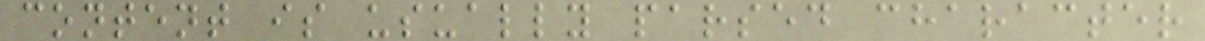content is usually parsed character
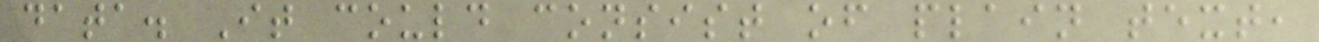data. It could consist of plain text,
